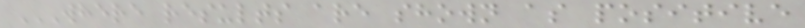WHERE RESULTS ARE SHOWN AS POSITIVE
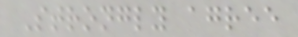Strongly agree
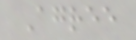Agree
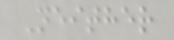Neither
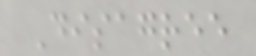Disagree
